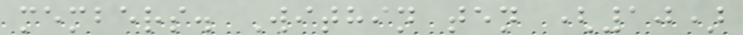members. Within ten (10)
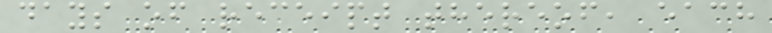days of receipt thereof, each
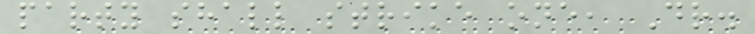party shall strike one, Dr.
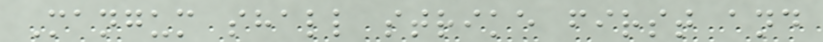Mangum shall strike first and
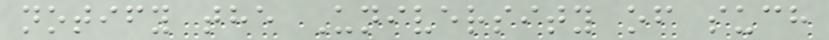notify the University of such
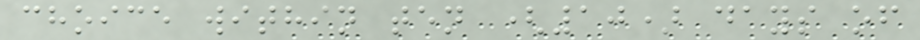choice within ten (10) days of
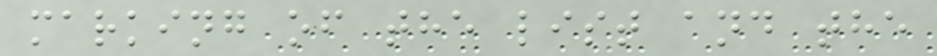marking of the list and the
